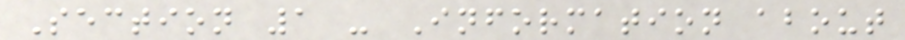Section 1 - Information about
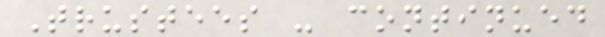Trustees - continued
